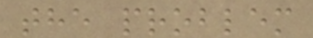the problem
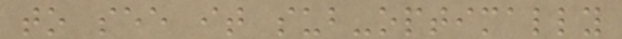to see it sub-optimally
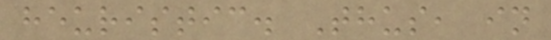heuristic. Thus, in
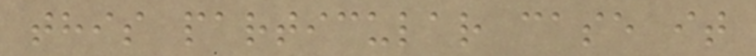this particular case it
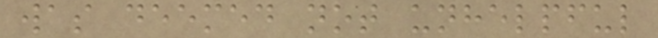was deemed not unhelpful
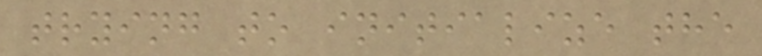trying to initialize the
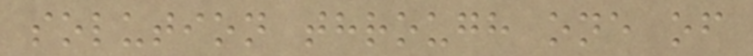solution through one of
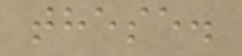these.
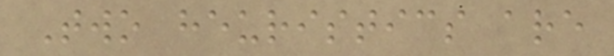Two heuristics are
